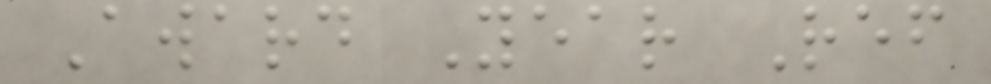Award Year Ref
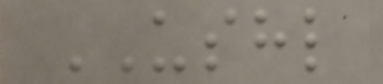USHL
